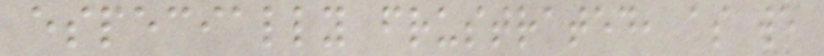especially frustrated, as we
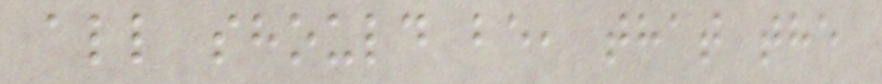all should be, that the
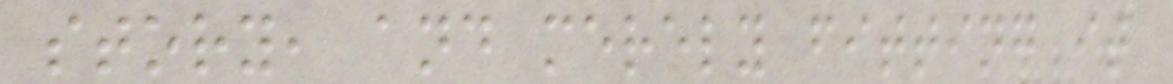story, and merely fitting it
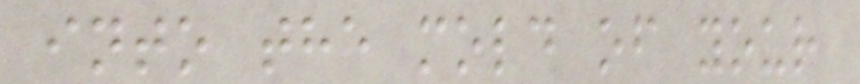into the mold of your
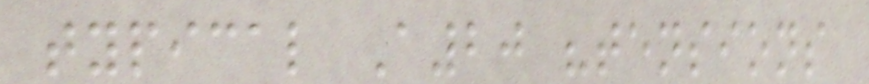typical A20 "tensions
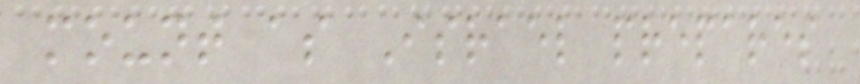mount as Israel prepares
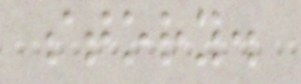story.
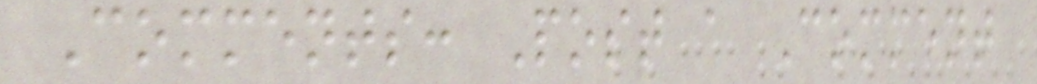Comments: Post a Comment
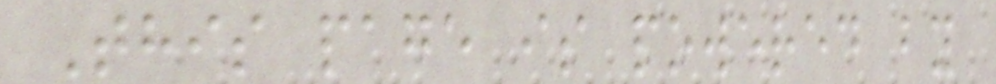This page is powered by
